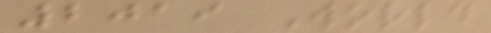2019 World
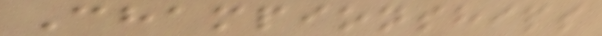Championships
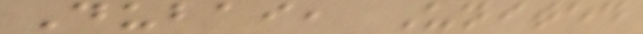Dubai, United
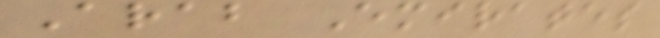Arab Emirates
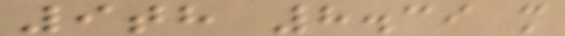9th 8.39 m
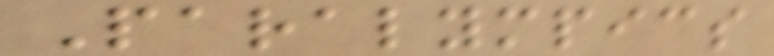Paralympics
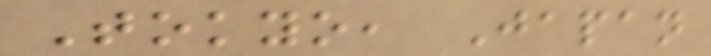Tokyo, Japan
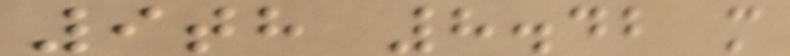9th 8.42 m
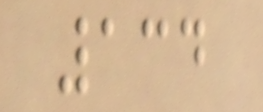134
